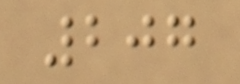207
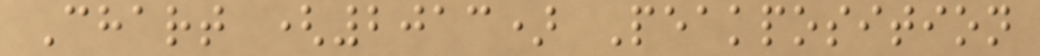Chart (2013) Peakposition
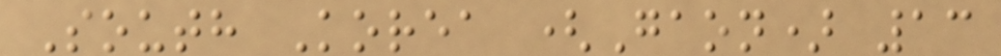South Korea (Gaon) 13
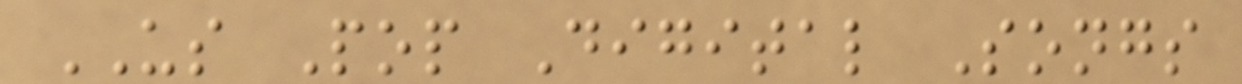US Pop Digital Songs
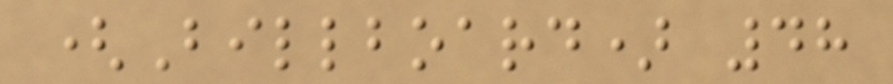(Billboard) 48
